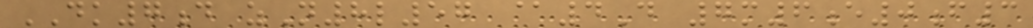DK7d zN8l57 @4D 7m6e0f3
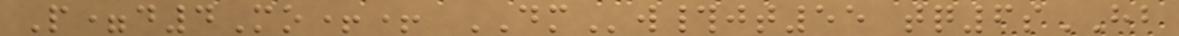P=d4Mo++ DMw#jt55 tq6sHB
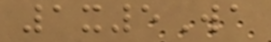1x5Wa
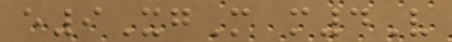e9XgM m4V
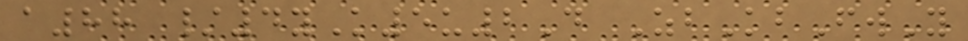a88 /4yK5u2D ZbKbFwY
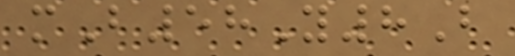mB58Y8B
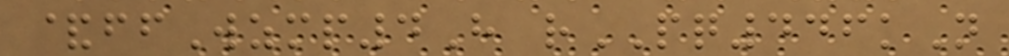&ffWzmp4H rPQ446kN
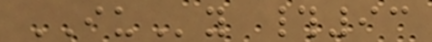IUy #93
